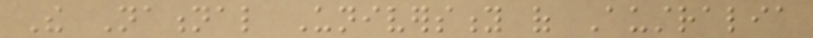The National University of Australia
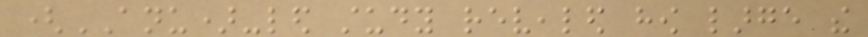(ANU)-led study revealed how large the
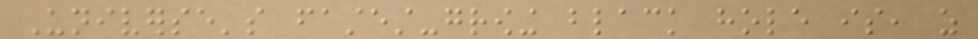Universe's fastest-growing black hole is, as
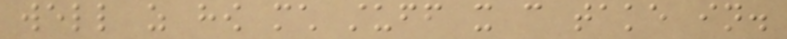well as how much stuff it can take in.
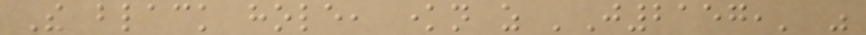The black hole, known as 'J2157,' was
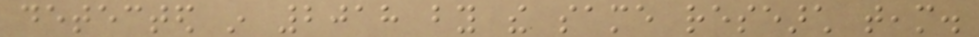detected in 2018 by the same research team.
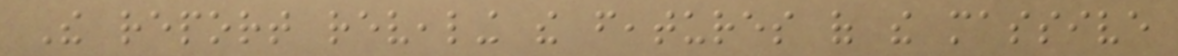The report revealing the features of the massive
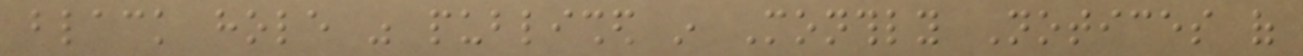black hole was published in Monthly Notices of
